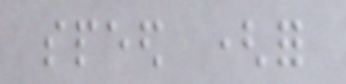speed (for
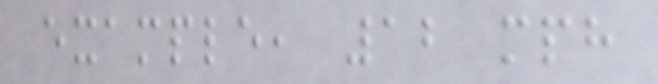example, 12 mph
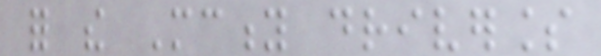for the Mcity driverless
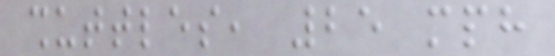shuttles, 25 mph
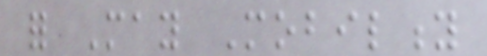for May Mobility
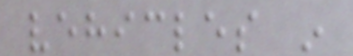vehicles in
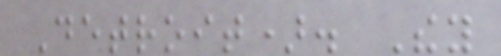Detroit). They
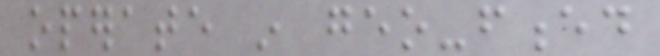operate in geo-fenced
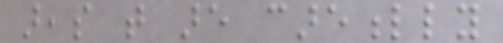areas that are carefully
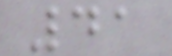41
